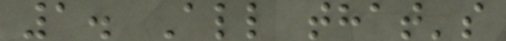1. All that's
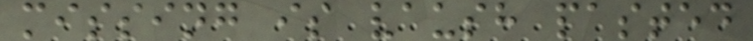missing is vaush pasted
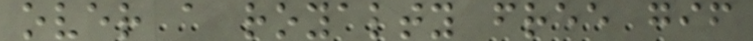over a royalty free gif
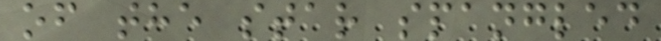of the star spangled
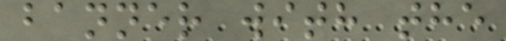banner with the
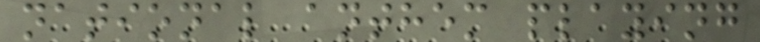national anthem playing
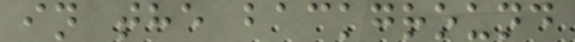in the background
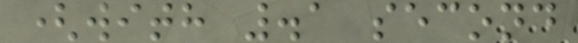(with .1 second
